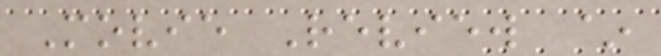Movie Review ~
